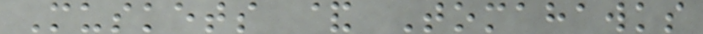Muskets & Tomahawks
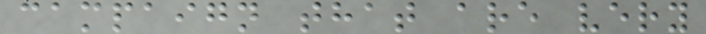campaign that are very
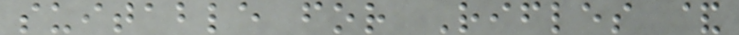suitable for Rifles &
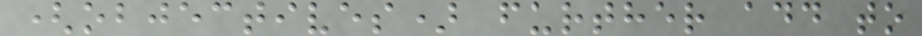(objectives) further add to
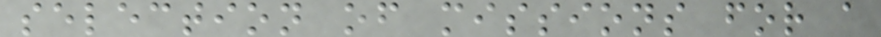selection of missions for a
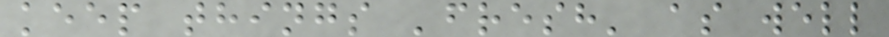keep things 'fresh' as well
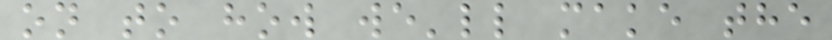on to how we'll make the
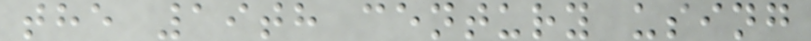the 19th century using
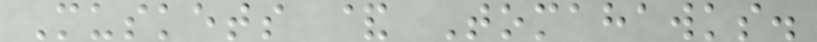Muskets & Tomahawks.
